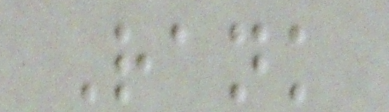Rank
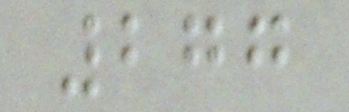277
